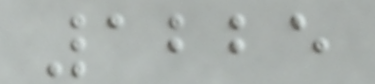1225
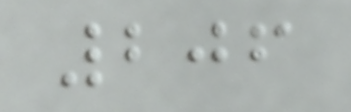206
